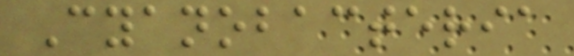Cyanobacteria
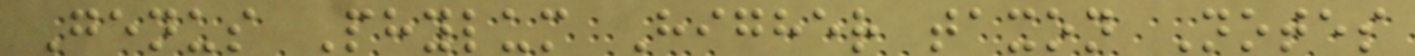Genus Phylum Higher taxon Notes
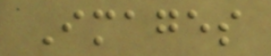Images
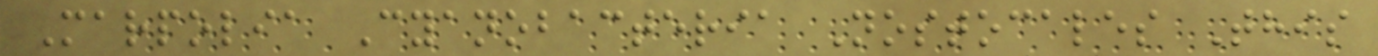Marpolia Cyanobacteria Nostocales This
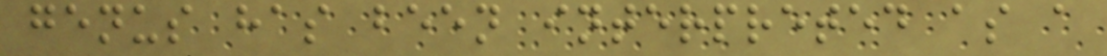genus has been interpreted as a
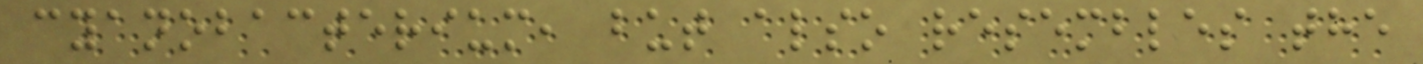cyanobacterium, but also resembles the
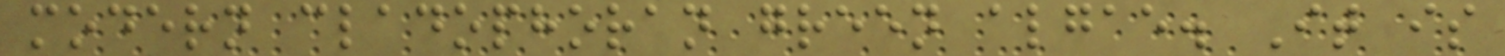modern cladophoran green algae. It is
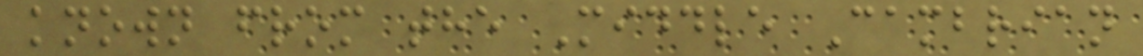known from the Middle Cambrian
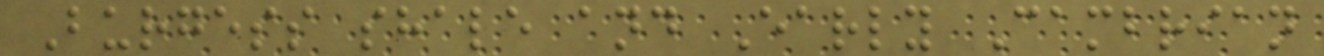Burgess shale and Early Cambrian
